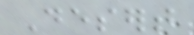Desert
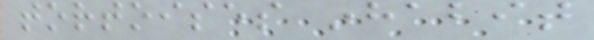tortoises inhabit
